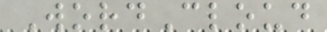WordCloud
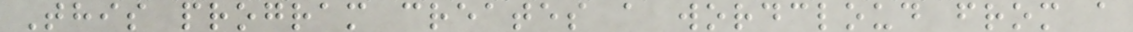This program creates a wordcloud from a
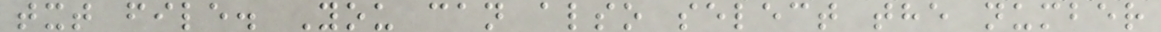txt file. You can also select the number
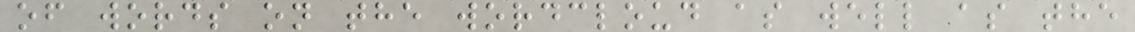of words on the wordcloud as well as the
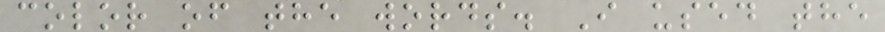color of the words. I used the
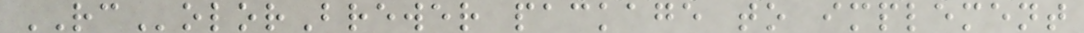RColorBrewer package to implement
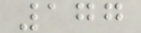177
